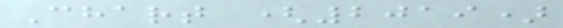Chart (2019)
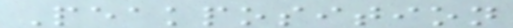Peakposition
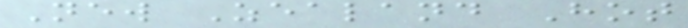New Zealand Hot
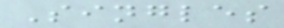Singles
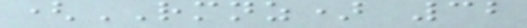(RMNZ) 32
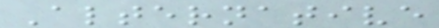Alternative
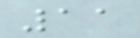11
